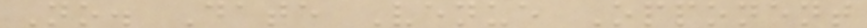No. Date Venue Opponent
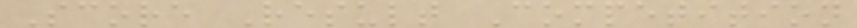Score Result Competition
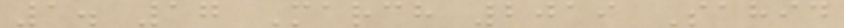1. 17 March 2019 Sahid
